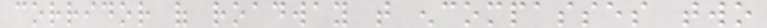corridor of roadway that encompasses two
